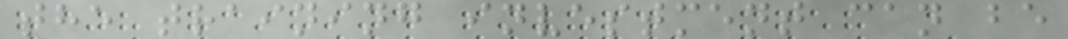the training investment can be
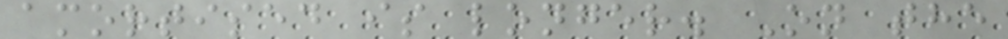amortised is longer. On the
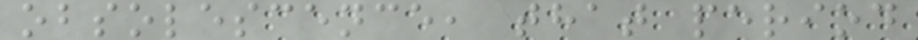obsolescence, that period
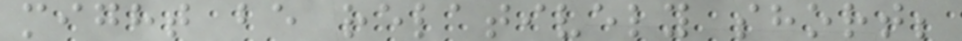might be relatively short;
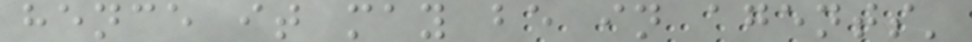hence it may be in agents'
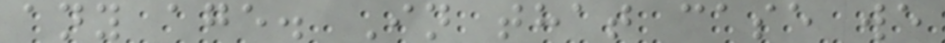any age. In that case we
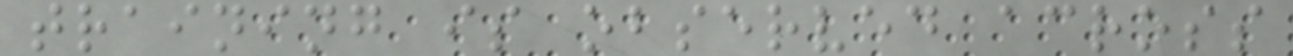training is observed across
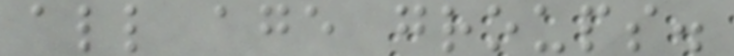all age groups.
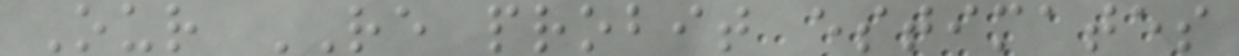Our RE probit estimates
